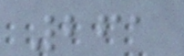261
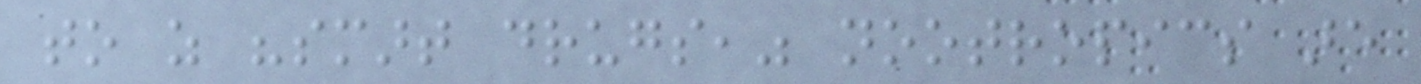to as "smart drugs," nootropics are
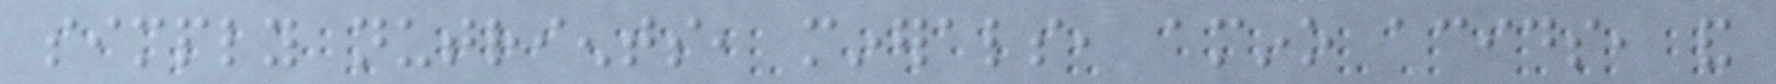simply nutrients, minerals, amino acids, and
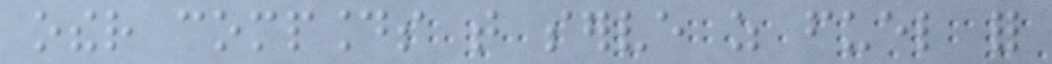other compounds that serve as fuel for
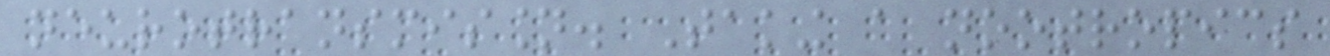neurotransmission. Taking a nootropics
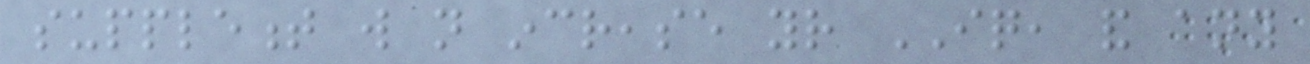supplement will not increase your IQ, and any
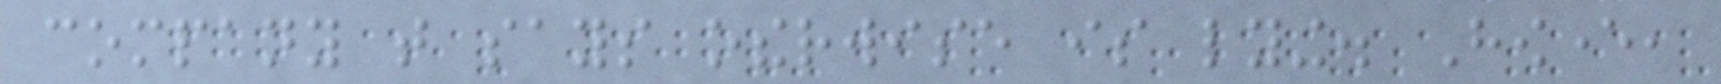company that says otherwise is lying. However,
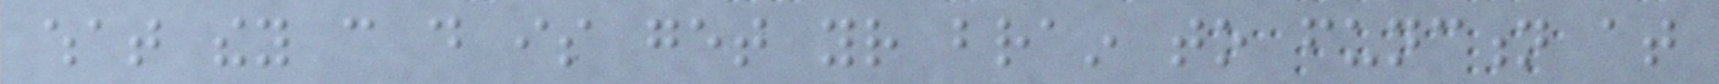what they can do is get your brain to function at
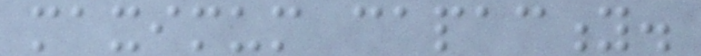maximum capacity.
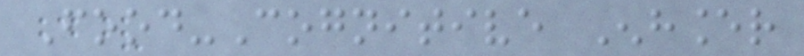Food-Cognitive Enhancer
